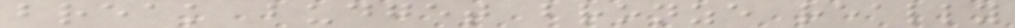break budget bronze really
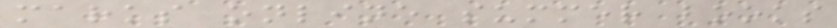marks online summer books
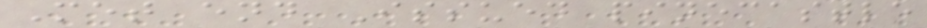Met end Issued pinecastle
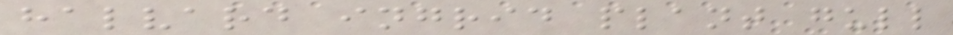halvard ingrid plant gull
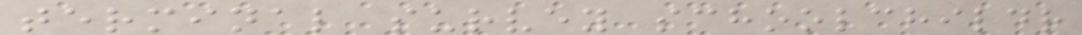terminal survey schoolchildr
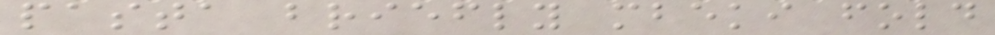pasta briefly mbeki fold
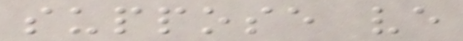suppose ve
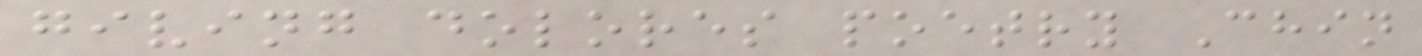giving dolores poetry Chin
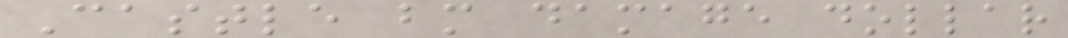Castle bm damage dollar
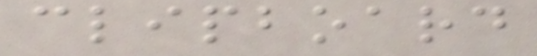clipboard
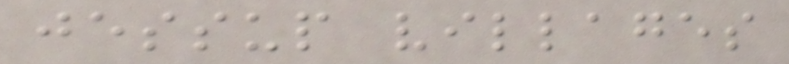jessup villages
